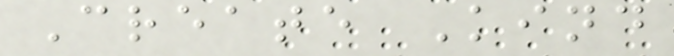Create Kind
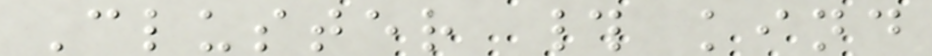Cluster # kind
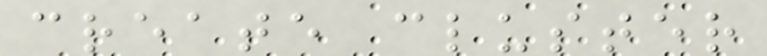create cluster
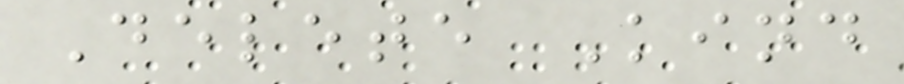Delete Kind
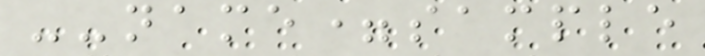--name=sample
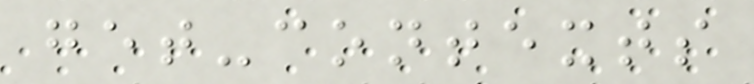get-contexts
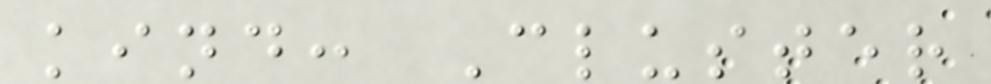kind: Cluster
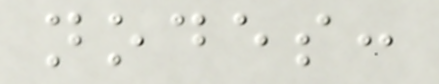nodes:
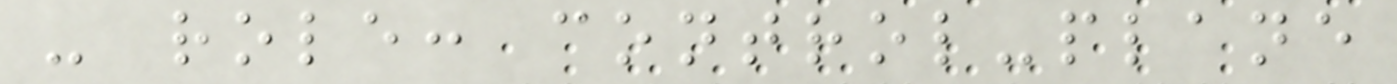- role: control-plane
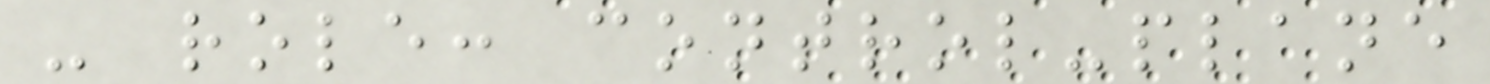- role: control-plane
